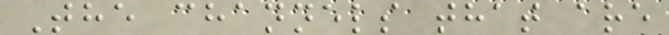The channels that are
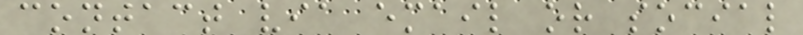contact via email or social
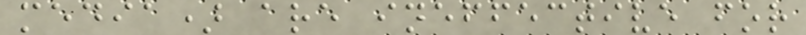media) are ineffective for
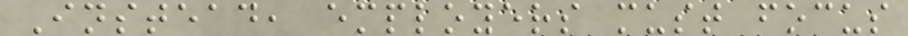Instead, employers must focus
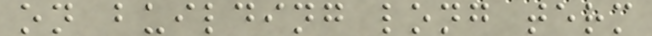on building long term
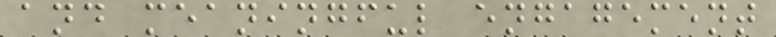and meaningful engagement
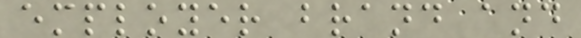employer brand and
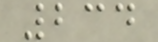234
